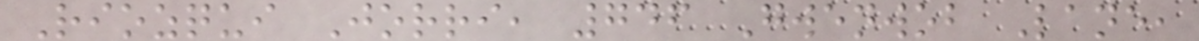Riozqui Jorri, 746 Gwenwob Lane,
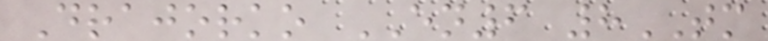Drajorko EN6 8TM
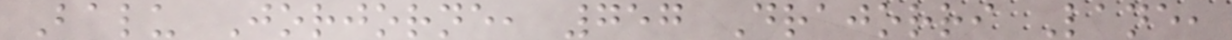Balu Jorjorne, 757 Drajorri Lane,
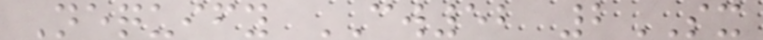Nequify CW52 2SX
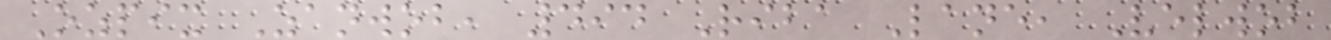Ozpix Zanwob, 494 Riba Lane, Velwob
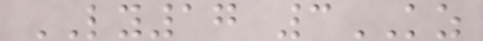LY17 3KZ
